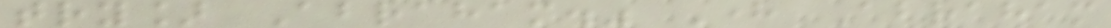try] Abraham." Here Abraham
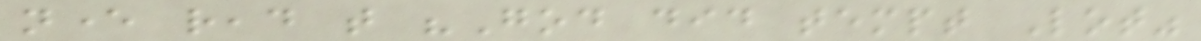never read that "God did tempt Lot"
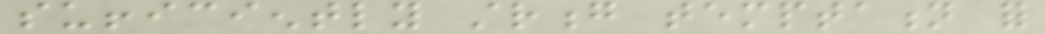sufficiently strong temptation for
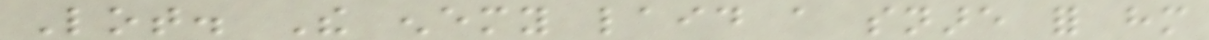Lot. The enemy laid a snare for him
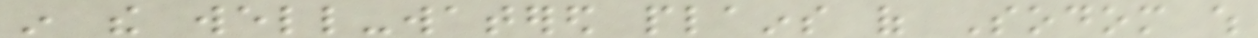in the well-watered plains of Sodom which
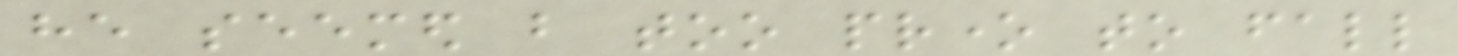he seemed but too prone to fall
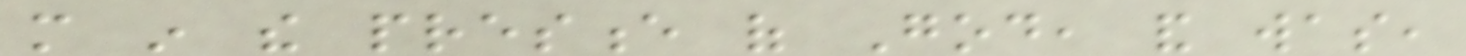more in the presence of God, and was,
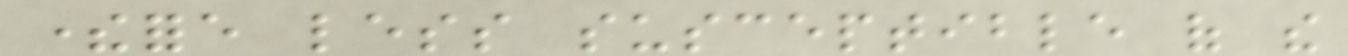therefore less susceptible of the
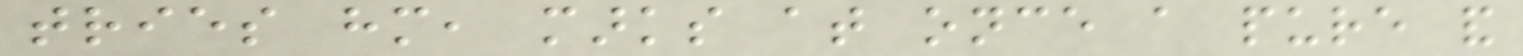tries him, marks at once a pure and
